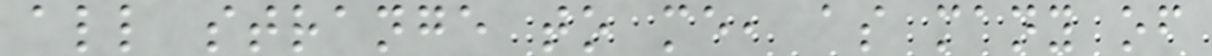all strange to me, as many of
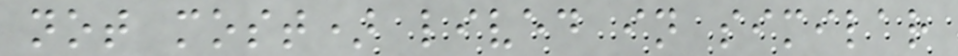not most) lived in similar
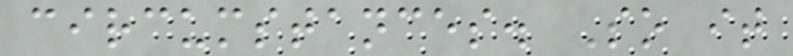circumstances. So it
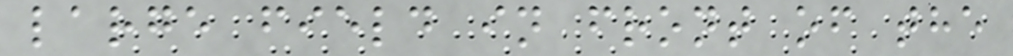large field in front of the
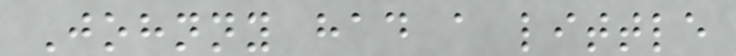Johnny had a little
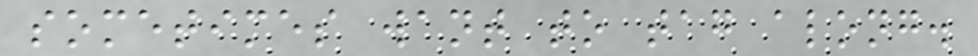sometimes want to tag along.
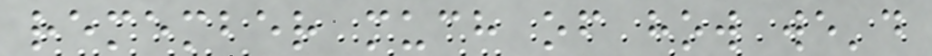remember much of how we'd
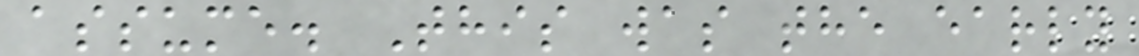assume. This was the early
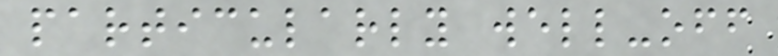particularly well-off
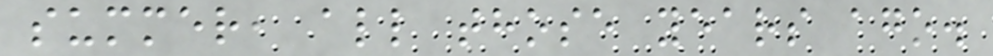summer, all those years ago.
